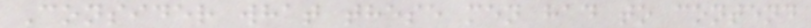Consider what these men had to contend
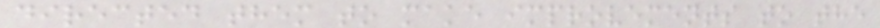directed them to make improvements to the
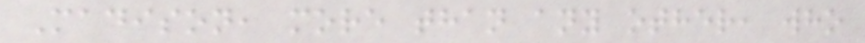Madison, more than any other, who
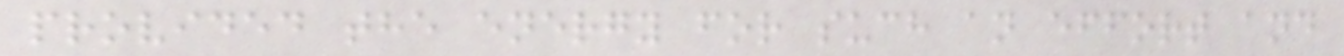provided the energy for such an effort and
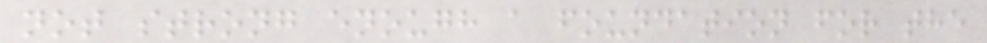not strong enough a foundation for the
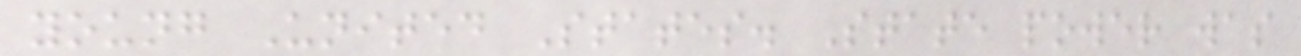young United States. State power was
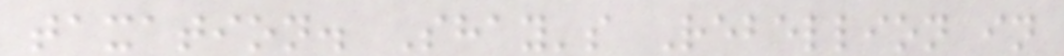taxation. Shay's Rebellion in
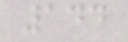144
